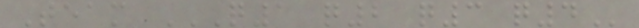Team Q1 Q2 Q3 Q4
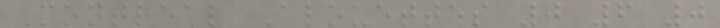Montreal Alouettes 0 6 0
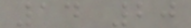14 20
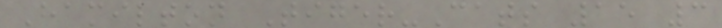Hamilton Tiger-Cats 15 3
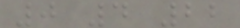0 4 22
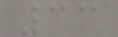33
